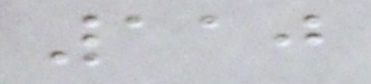110
